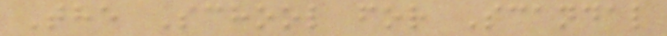The School for Scandal
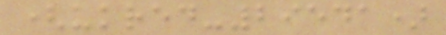(ukred-29541)
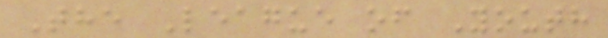The League of Youth
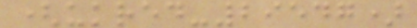(ukred-29547)
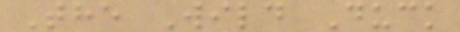The Wild Duck
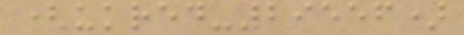(ukred-29556)
